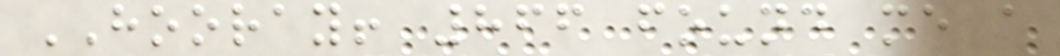HOORAY! 866 found me a
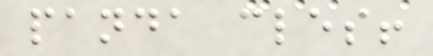panda cles!
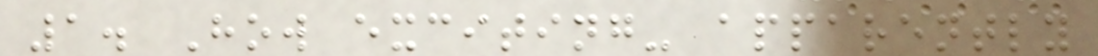1. How exciting- apparently
